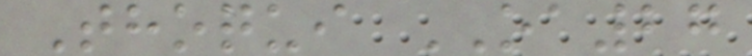Thoqui OA27
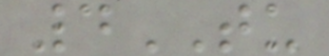4TU
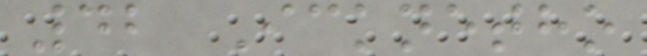42 Icknetho
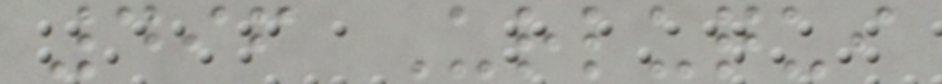496 Urluqui
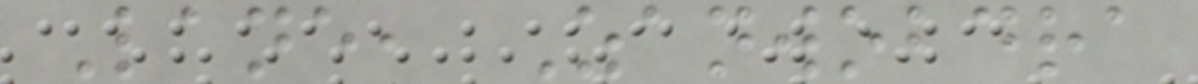Lane, Zanwobdra
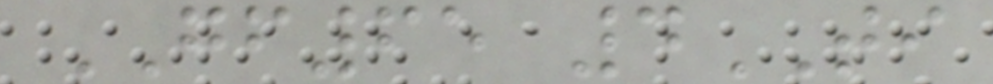GF65 4TI
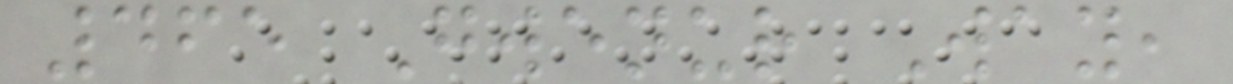465 Gwenur Way,
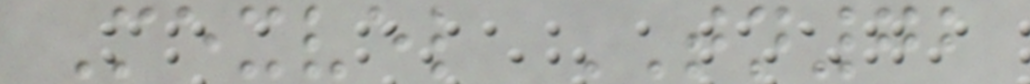Mexvel TN72
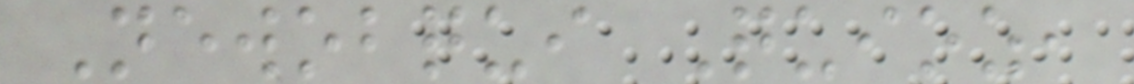Newobqui Quioz,
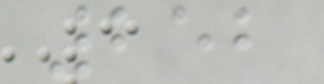252
